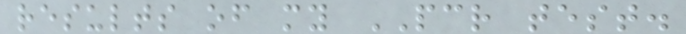results of my PCR test.
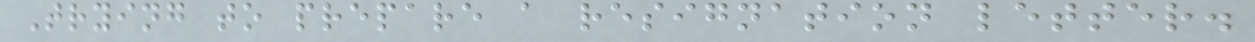Trying to prepare a resignation letter.
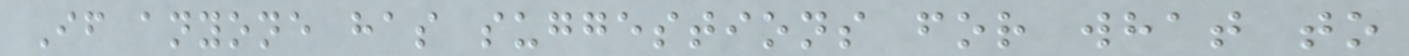If anyone has suggestions for what to
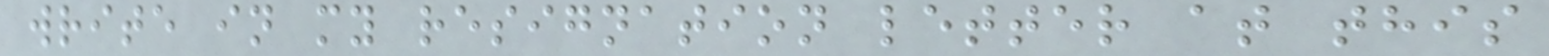write in my resignation letter at this
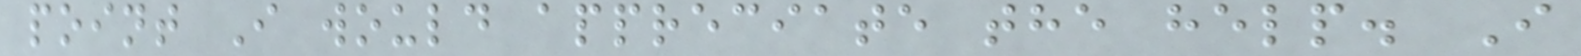point I would appreciate the help. I
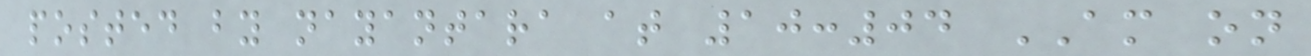posted by nayantara at 10:04 AM on
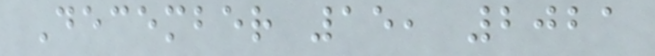December 15, 2021
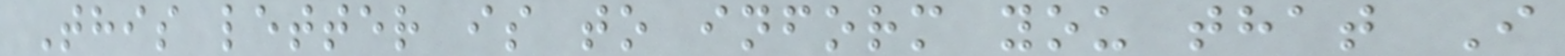This letter is to inform you that I
